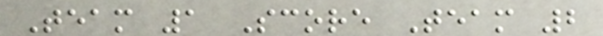Team 1 Score Team 2
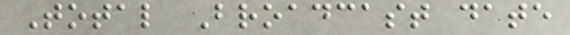Total Broadcast date
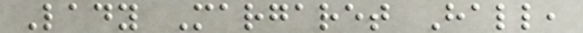Lady Margaret Hall,
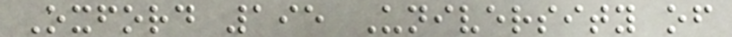Oxford 195 University of
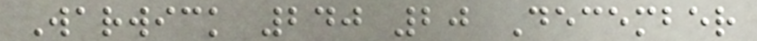Warwick 240 20 December
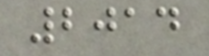2014
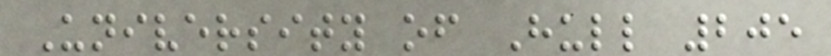University of Hull 205
